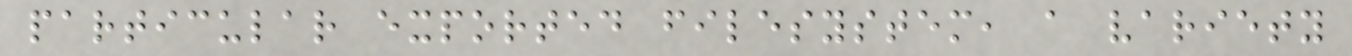particular exported filesystem, a variety
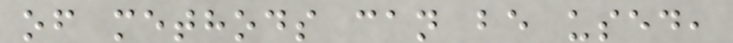of methods can be used,
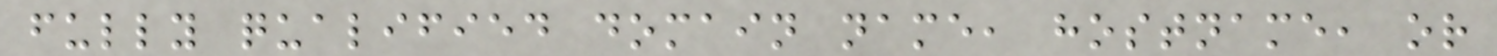fully qualified domain name, hostname, or
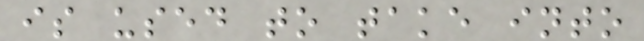is used to take into
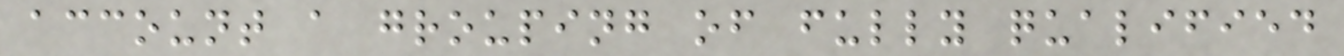account a grouping of fully qualified
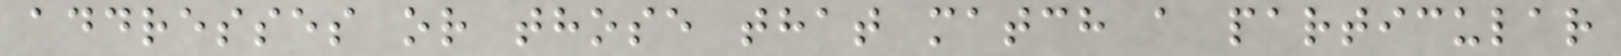addresses or those that match a particular
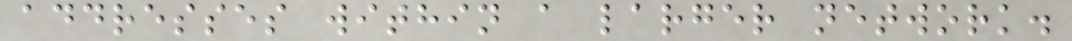addresses within a larger network.
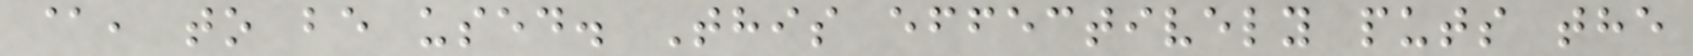@, to be used. This effectively puts the
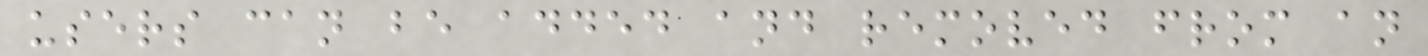users can be added and removed from an
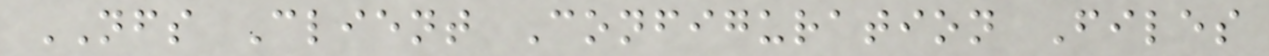NFS Client Configuration Files
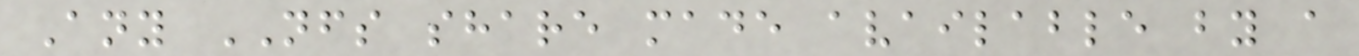Any NFS share made available by a
